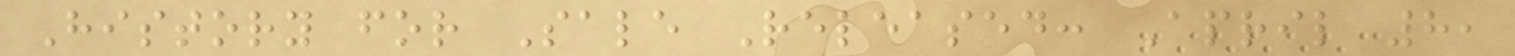History for Sale Released: April 8,
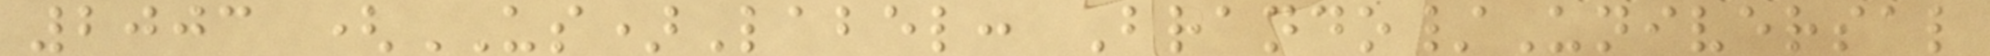2003 (US)Label: Brando/Universal
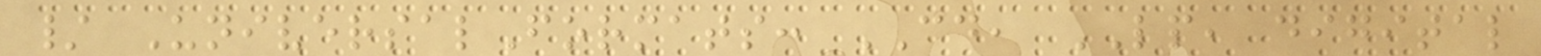/ UniversalFormats: CD, LP, digital
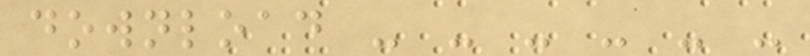download - - - - - -
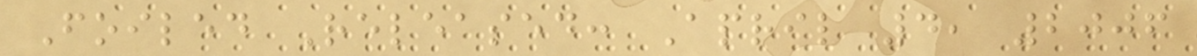Foiled Released: April 4, 2006
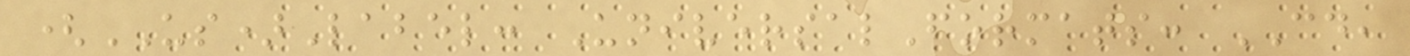(US)Label: UniversalFormats: CD,
